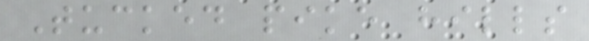Tucked pike hills
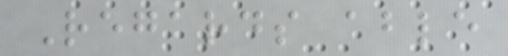Regards able
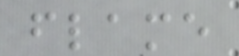flame
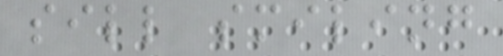sill smiling
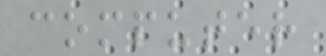computer
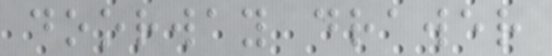doorway drawer
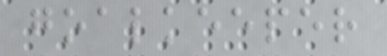goalkeeper
